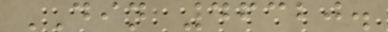DIN 46320.
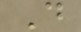D
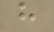h
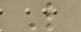L
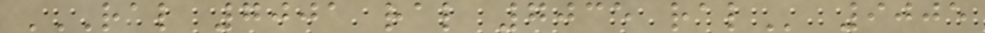RAL 7001 RAL 7035 RAL 9005
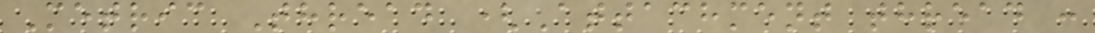Metric Thread (Attachment thread :
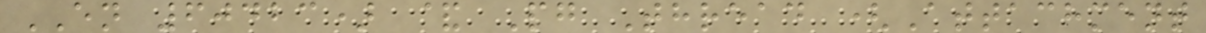EN 60423) & Pg Thread (Attachment
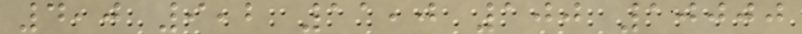4,0 9,2 11,0 100 10000
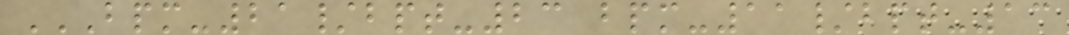BPM-21/BPT-23 BPM-11/BPT-13
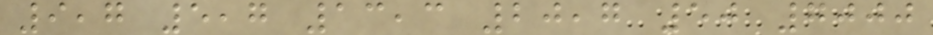9,7 5,7 13,3 20,7 50 7000
